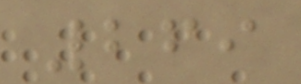269
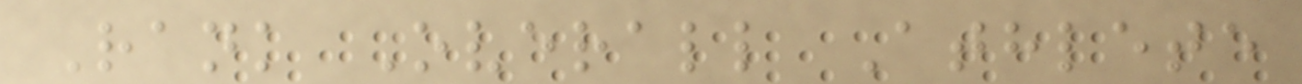Rank Overall Athlete
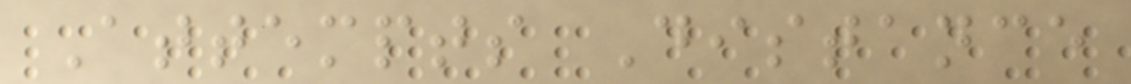Attempts Distance
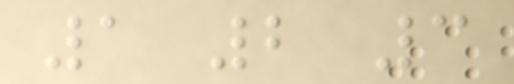1 2 3
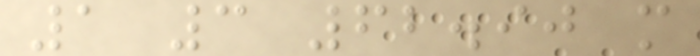1 3 62.90 m
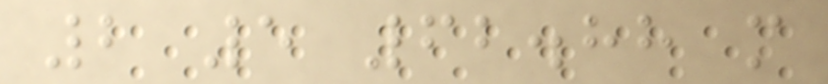2 5 62.88 m
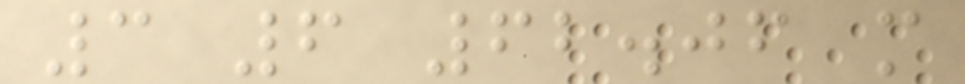3 6 62.06 m
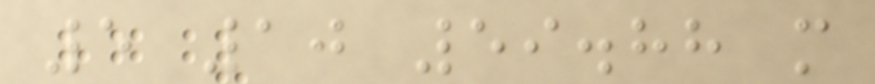5 10 59.88 m
